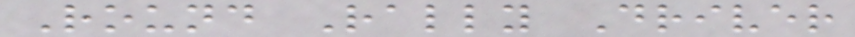Round Rally Driver
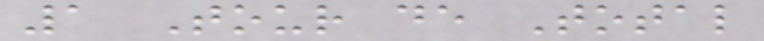1 Tour de Total
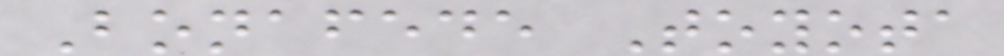Bonafede Toyota
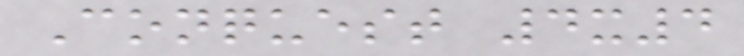Conquest 4x4
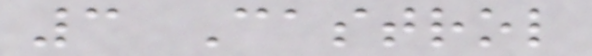3 Castrol
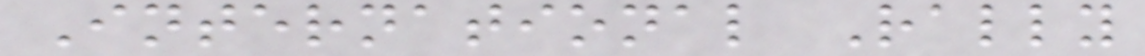International Rally
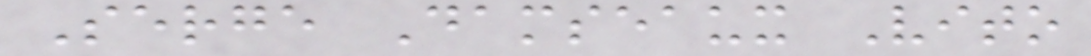Serge Damseaux Vito
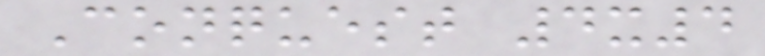Conquest 4x4
